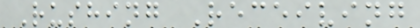Rushing Receiving
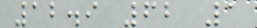12.9 62 1
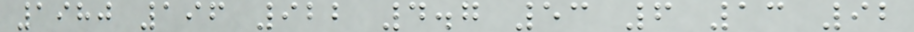1980 196 922 4.7 53 6 13 92
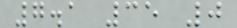7.1 35 0
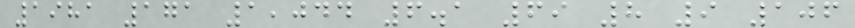1981 171 1,044 6.1 69 8 9 106
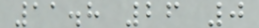11.8 26 0
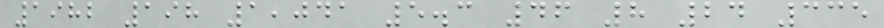1982 198 1,041 5.3 46 8 24 335
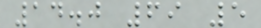14.0 69 5
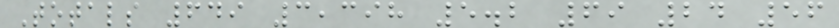Totals 649 3,398 5.2 69 24 56
